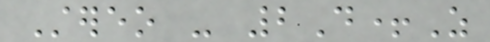Stereo - 2D+Z
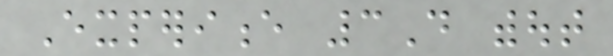Experience 3D without
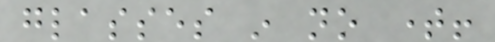glasses in no time!
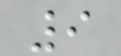9
